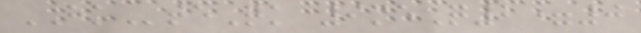HKteQk 9meQ2=0
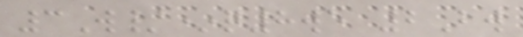3W/*q8we 2Bw
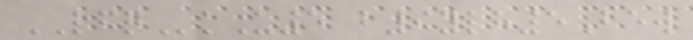LFQkU5 b9ylh5Bew
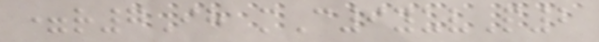=r7Ih mC9yuvP2
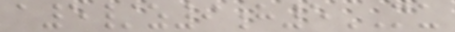a5/z9h5MU
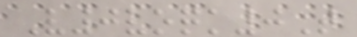V0voqk0T
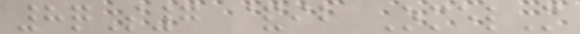8qS7 &ib OmelM
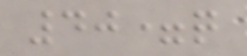40=q
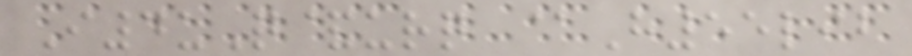I4uQ&urq @H55lib
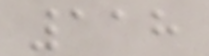118
